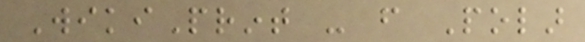WikiPrint - from Polar
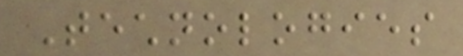Technologies
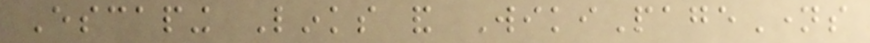Escaping Links and WikiPageNames
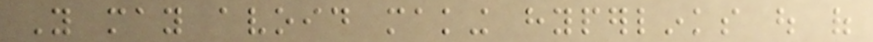You may avoid making hyperlinks out of
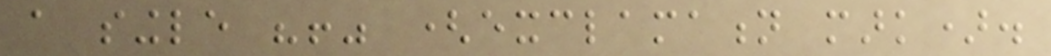a single "!" (exclamation mark).
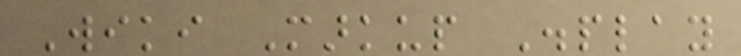Wiki Markup Display
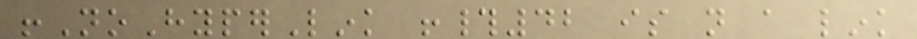!NoHyperLink !#42 is not a link
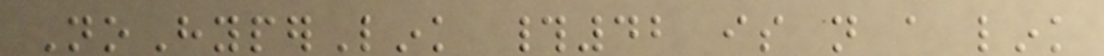NoHyperLink #42 is not a link
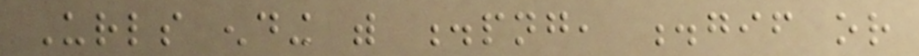Urls ending with .png, .gif or
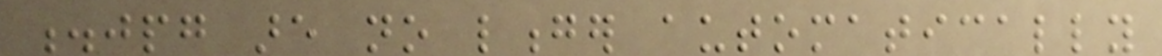.jpg are no longer automatically
